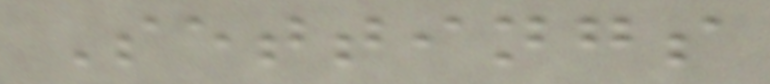Settings
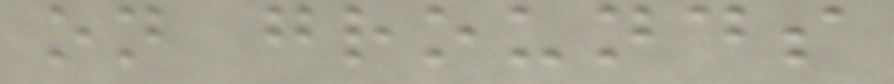on grounds
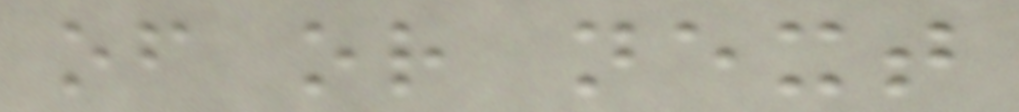of or next
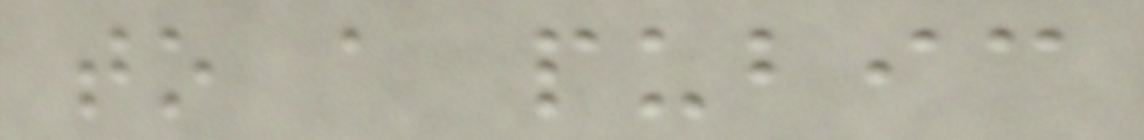to a pubic
